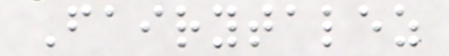Fairytalez
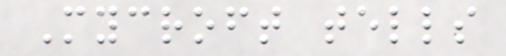Mycroft tells
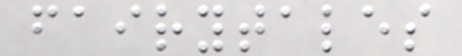fairytales
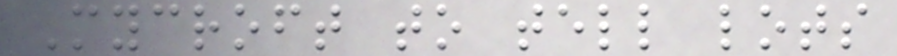Mycroft to tell lots
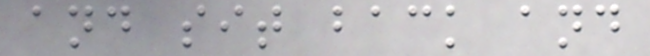and sit back and
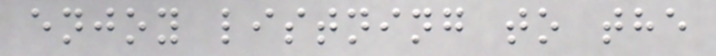enjoy listning to the
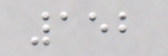152
